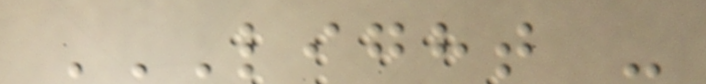LIGHT -
